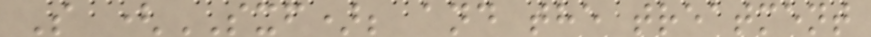S (SXF); and the treatment
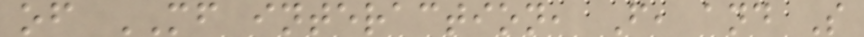of MF interaction, F, and S
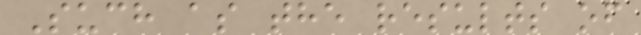Such as the results of
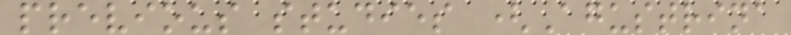previous studies (Agustrina
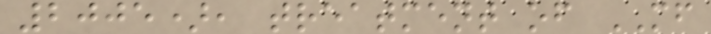2005), treatment of MF
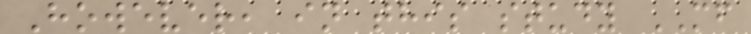However, in this study MF
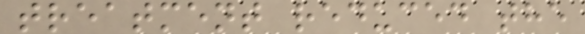treatment reduced the
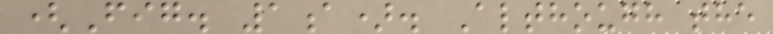(Fig. 1a). Although the
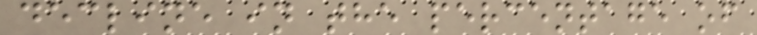decline in the percentage of
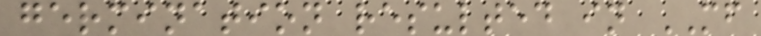germination resulted in MF
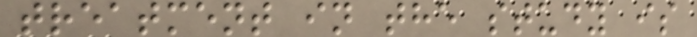treatment in the study is
